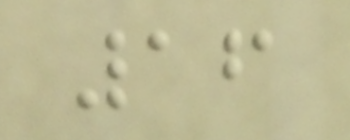16
